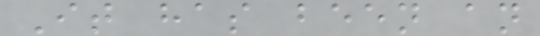It has been an
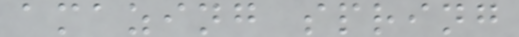amazing spring
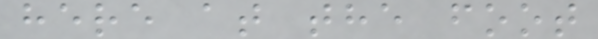here at the foot
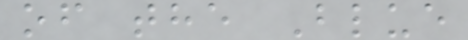of the Blue
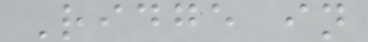Ridge in
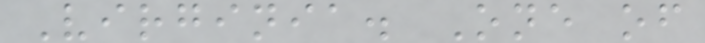Virginia. One of
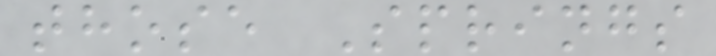those Springs
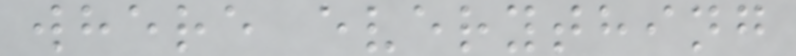where everything
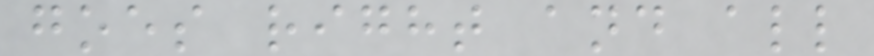goes right and all
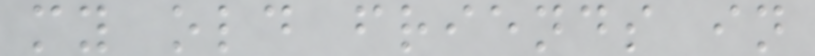my old friends in
